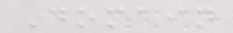Domain
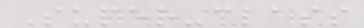Super-class
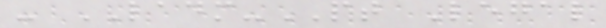- LADM-PT Legal
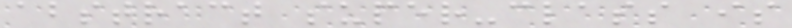abstract super-class is
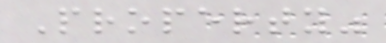Property"
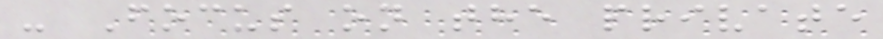- Focus on the private
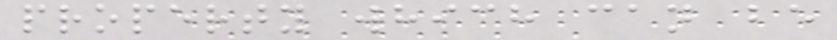property which can be
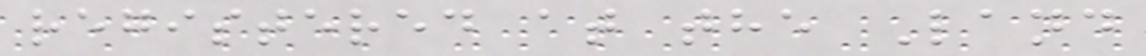registered at the Land
